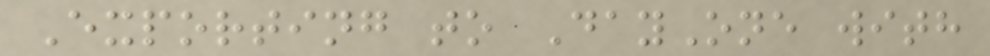Exporting to DayOne with
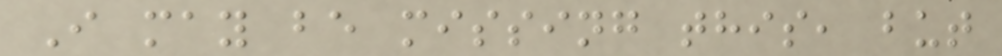I may be missing this, but
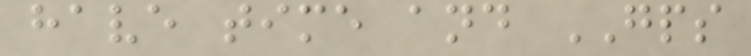have time and GPS
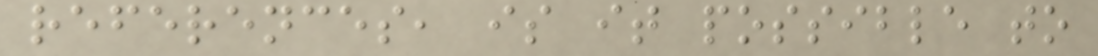references, is it possible to
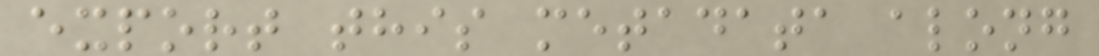export this metadata along
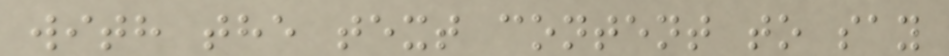with the text content to say
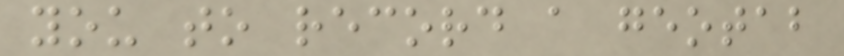you to record a geotab
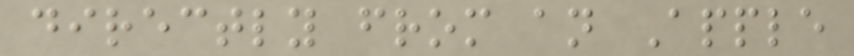directly from an Apple
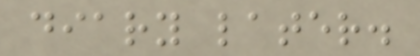diary later.
